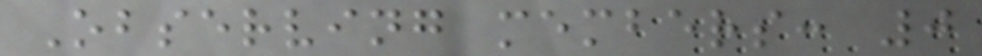Observing members: 0
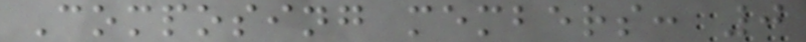Composing members: 0
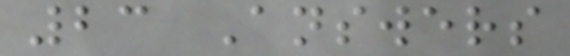23 Answers
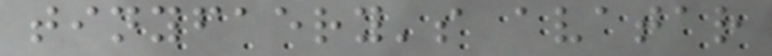tinyfaery's avatar
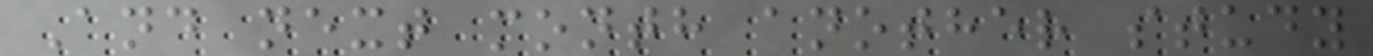And next month another study
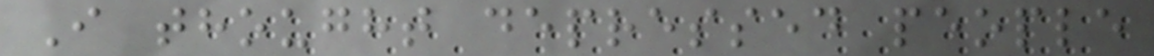I thought depressed people
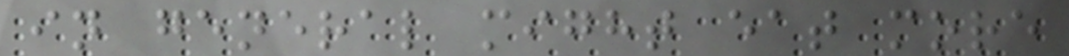in general might eat more
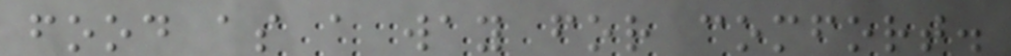food as a way for comfort.
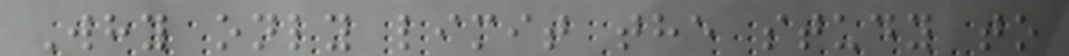Why only limit the study to
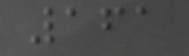161
